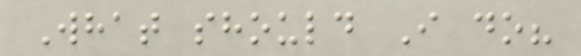What should I do?
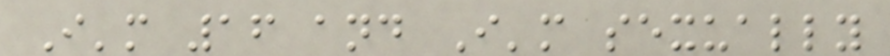I'm 16 and I'm sexually
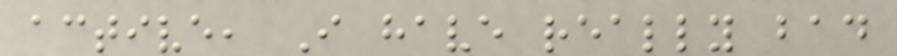active, I have really bad
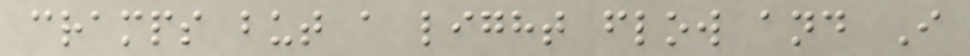cramps but a light flow and I
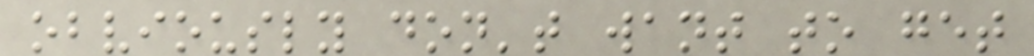obviously don't want to get
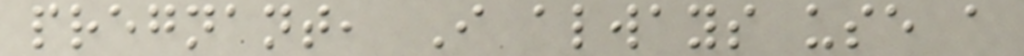pregnant, I always use a
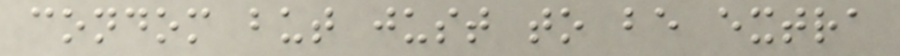condom but just to be extra
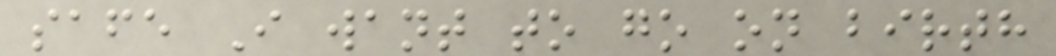safe I want to go on birth
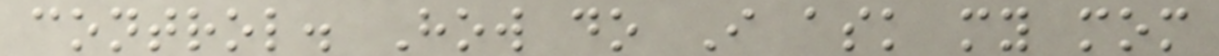control. How do I ask my mom
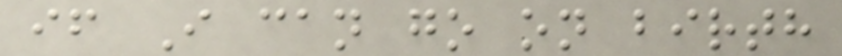if I can go on birth
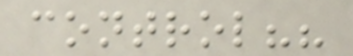control??
